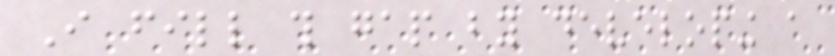I fill this gap by developing a
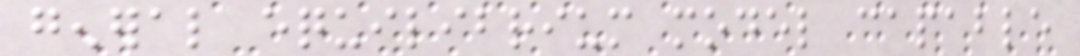general equilibrium model capable
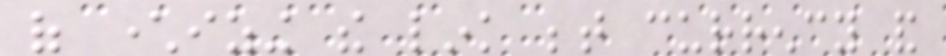of characterizing the link between currency and
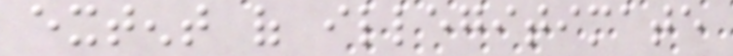extent of illegitimate
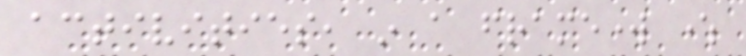activities, in a framework where
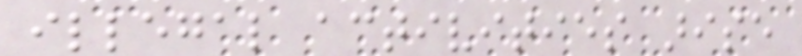illegal activities arise
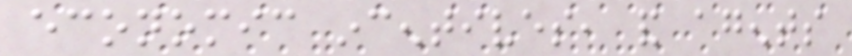economic incentives, and agents
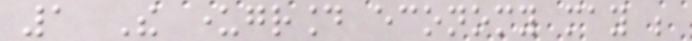1 The underground economy may be
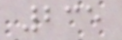235
